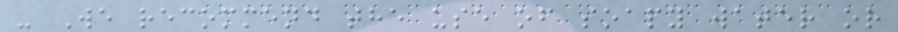- We recommend the use of soapy water or
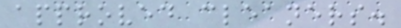approved cleaners.
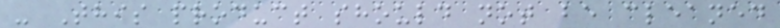- This product should not be cleaned
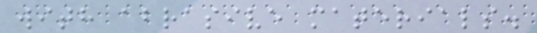with abrasive materials.
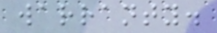warranty.
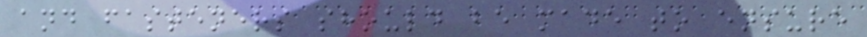and fasteners should be made to ensure
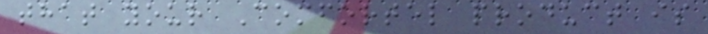that your Comfortel product is
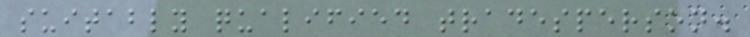suitably qualified tradesperson.
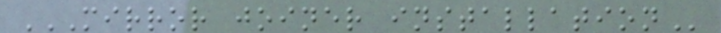MIRROR JOINER INSTALLATION
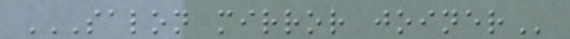SALON MIRROR JOINER
